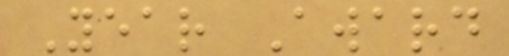Year Award
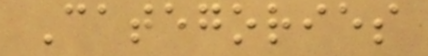Categories
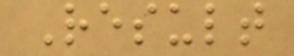Result
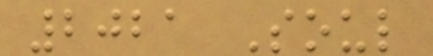2021 Soul
